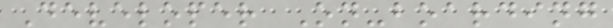Developer On-boarding
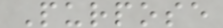Purpose
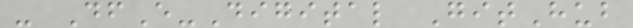- DfE-Digital GitHub
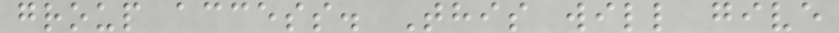group access. This will give
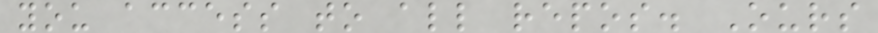you access to all repos. Ours
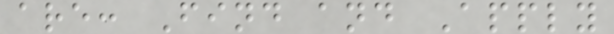are: Find and Apply
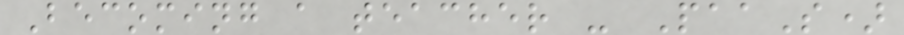Becoming a teacher - PaaS)
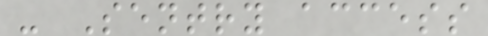- Sentry access
